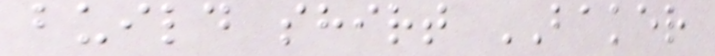build shirt BAKER
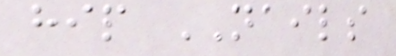hip NAILS
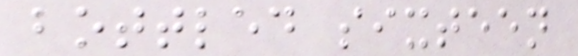bottled sixteen
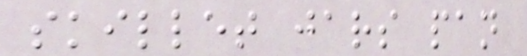skillet jars pan
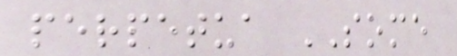perpetua SOME
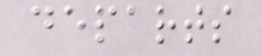departs
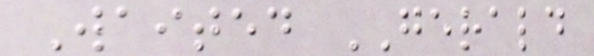Waited GERALD
